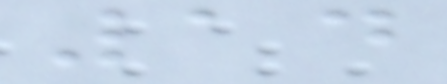14
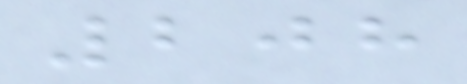208
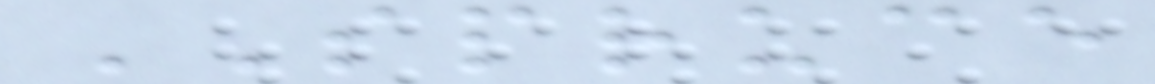SPRUCE
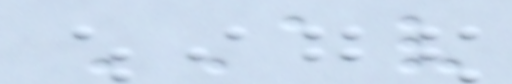AV
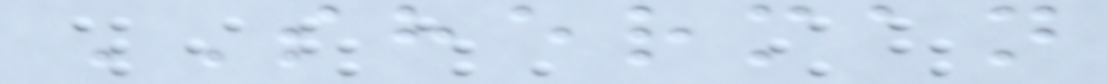SHERMAN
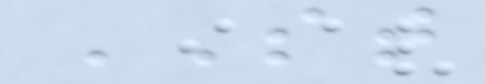ST
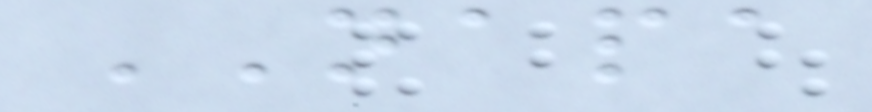NAPA
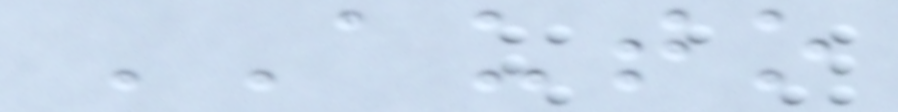AUTO
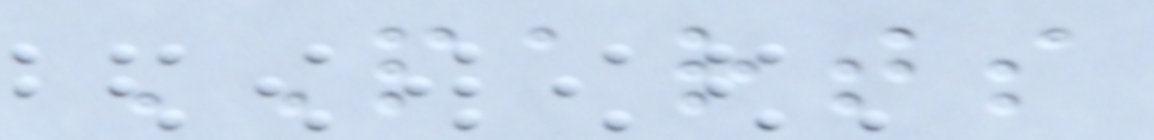PARTS
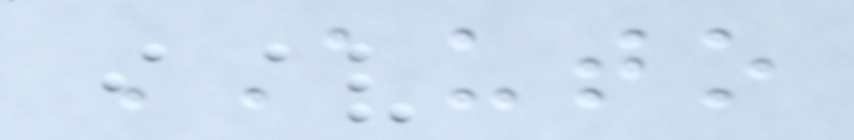AUTO
